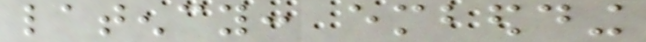latency: embedding
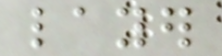layer
